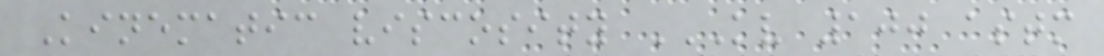Kinematic viscosity KV 100 ASTM
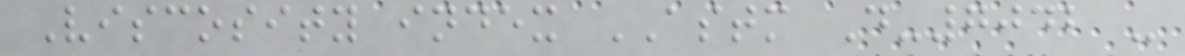Viscosity index ASTM D-7042 -
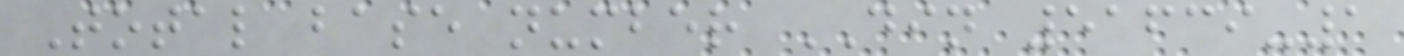Total base number DIN 51639-1
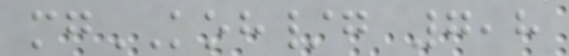mgKOH/g 7,8
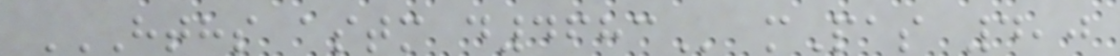HTHS ASTM D4683 mPas 4,0
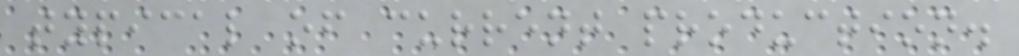typical of current production.
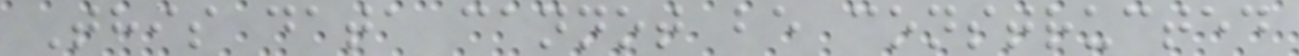This data cannot be constructed
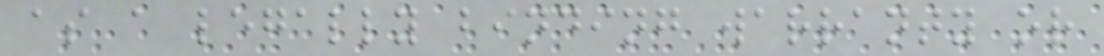as a legally binding warranty or
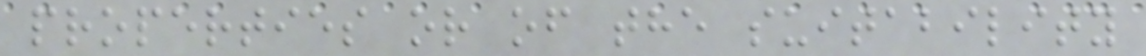properties or of the suitability
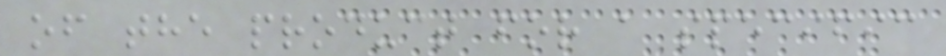of the product for a specific
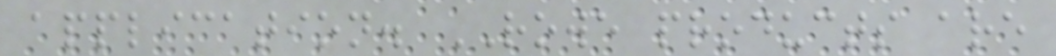application. ROWE products are
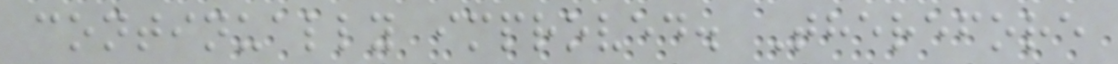continually improved. Therefore
